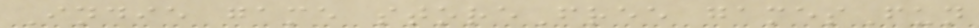Indie game storeFree gamesFun
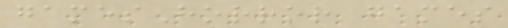gamesHorror games
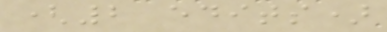(2 edits)
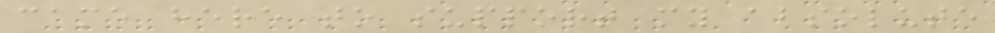came here to support my absolute
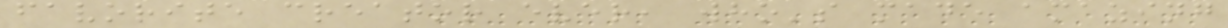favorite creator ever, who's made amazing
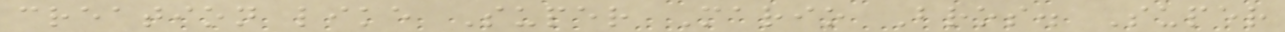creation like Super Mario Bros. Super
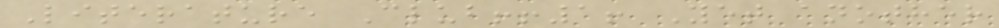Literature Club!!1! Yet another
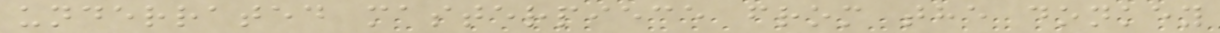underrated masterpiece from the donkey
